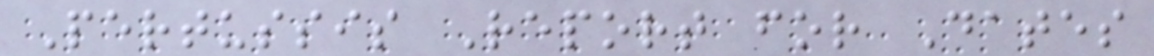Pertussis Report for Dates
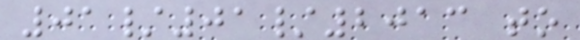01/01/2013 to
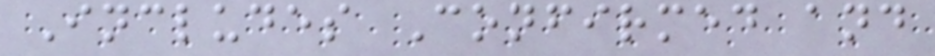Includes Confirmed and
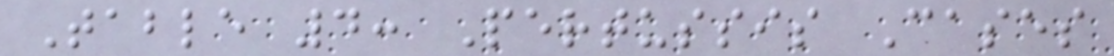Table 4: Pertussis Cases
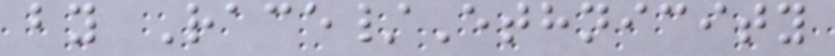by Race/Ethnicity
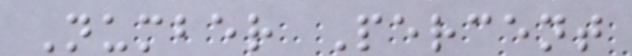Number Percent
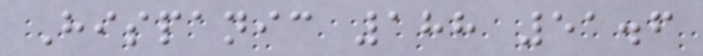Hispanic 188 51.6
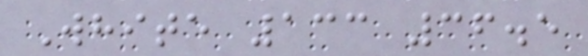White 133 36.5
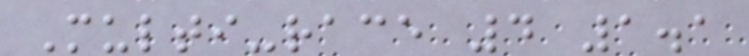Multi-race 4 1.1
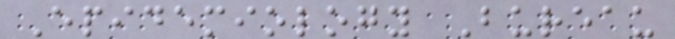Epidemiology Bureau
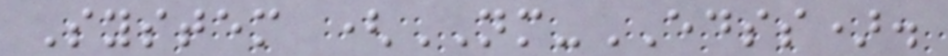System (NM-EDSS).
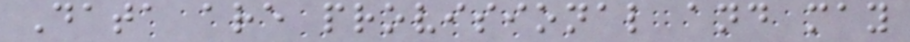Data are provisional and may
